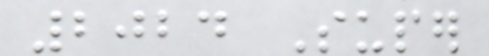2024 Super
